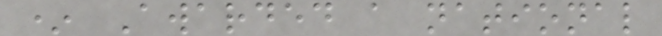* Awarded a national
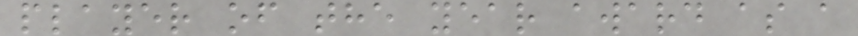player of the year award as a
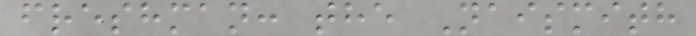freshman: the Naismith
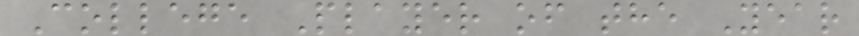College Player of the Year
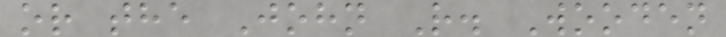or the John R. Wooden
